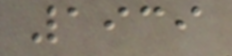1939
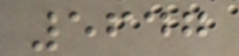5647
